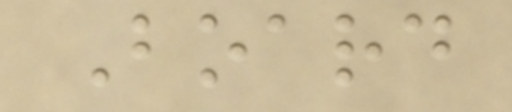Board
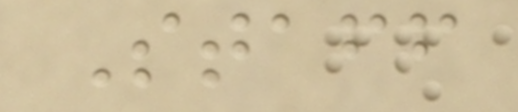Staff
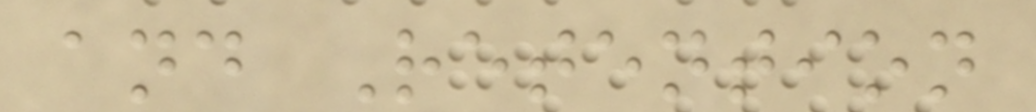and Retention
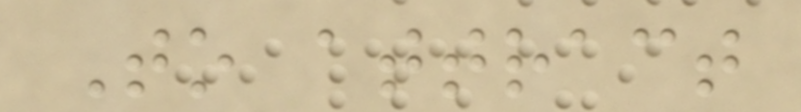To attract
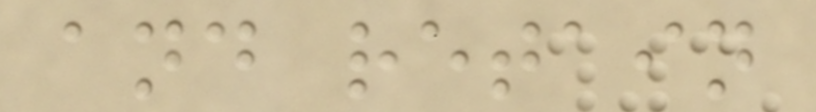and retain
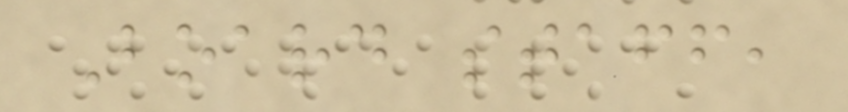Board staff,
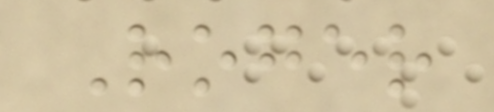Roger
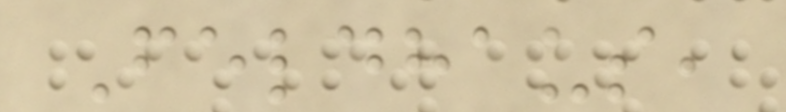Feldhaus,
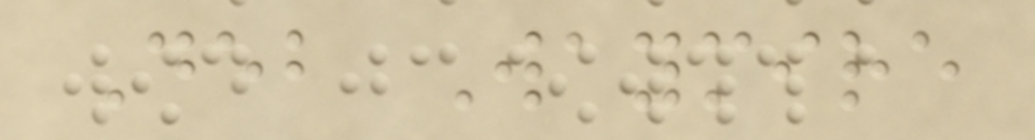Deb Waymire
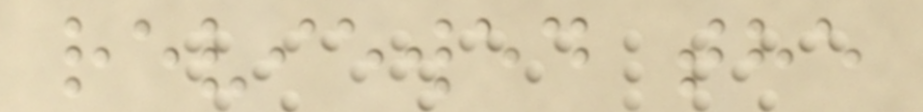reviewed the
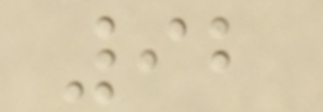92
